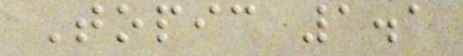Topic 1.1
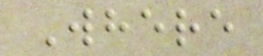Where
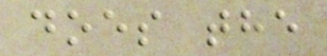does the
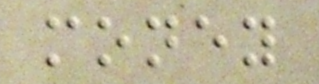money
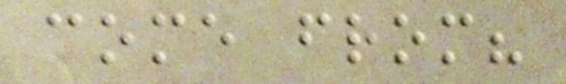come from?
